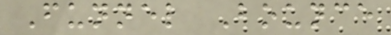Funnel Bounce
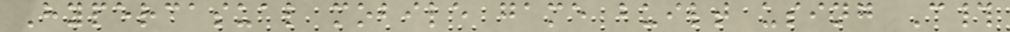Hypercasual mobile game built using C#
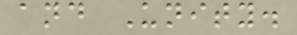and Unity.
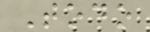Todo
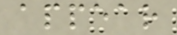appear
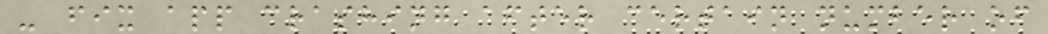- fix app crashing after certain number of
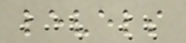levels
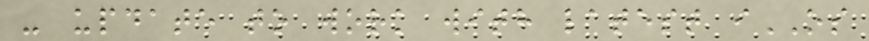- update to work with latest iOS
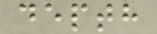depth
